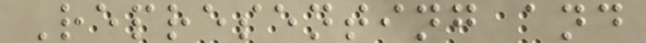Representing and
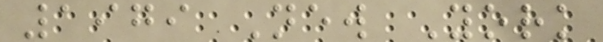1979 New York
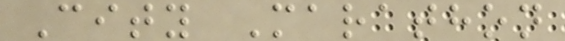City Marathon
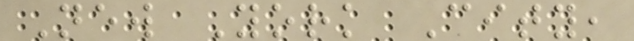New York City,
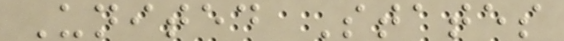United States
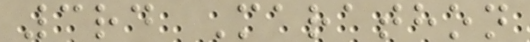3rd Marathon
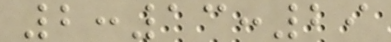2:13:29
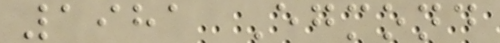1981 Egmond
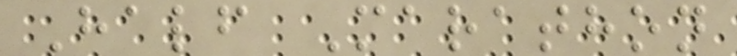Half Marathon
